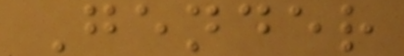Gender
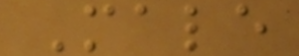Male
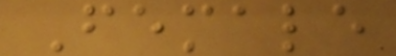Female
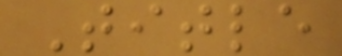Title
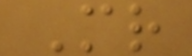Mr
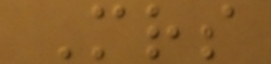Mrs
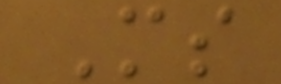Ms
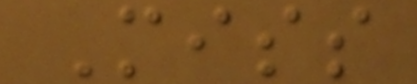Miss
